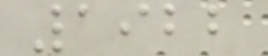1922
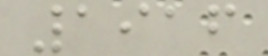1916
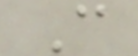C
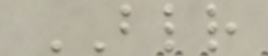BLR
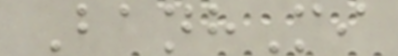BanhMi
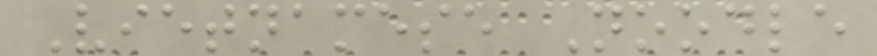Vietnamese Noodle
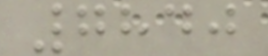7840
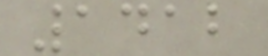1412
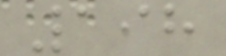198
